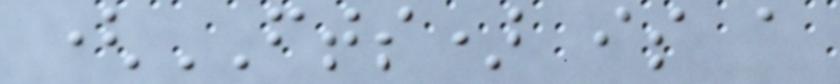(FTS) is a
